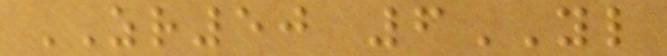ZR50 6YL
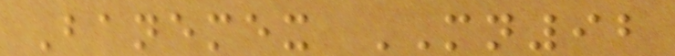Banemex MN92
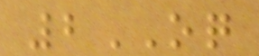2OQ
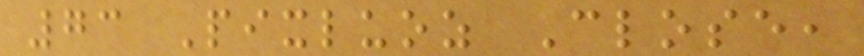73 Pixluoz Close,
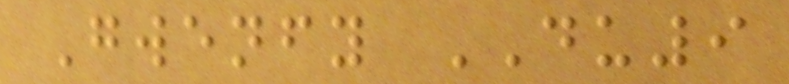Gwenfy DU9
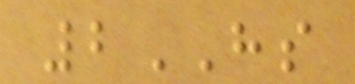2HS
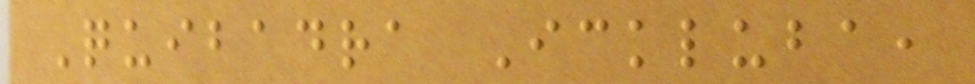Quibadra Ickluba,
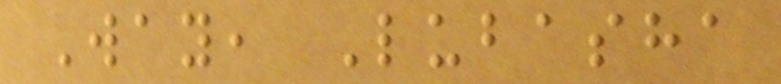Way, Lubasha
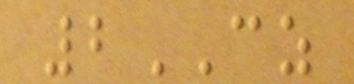2CZ
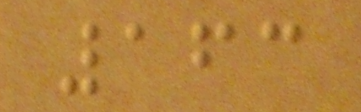163
